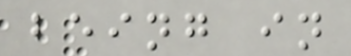being in
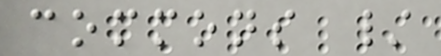commons /
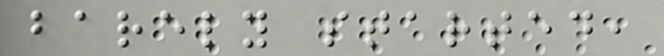barely started,
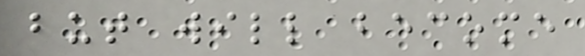but will become
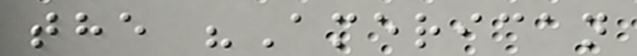the "American
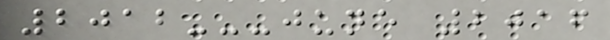2012---june 2016
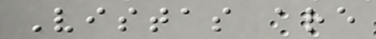Vistas are
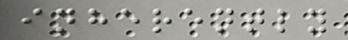inherently
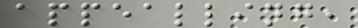appealling,
